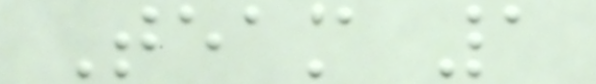Team 1
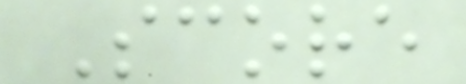Score
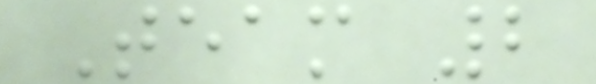Team 2
